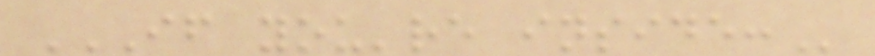IF YOU'RE INSIDE:
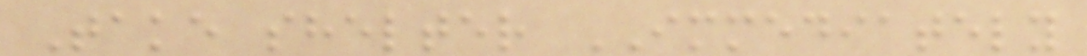Take shelter IMMEDIATELY
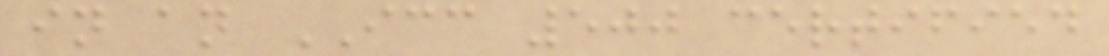in an ICC 500 certified
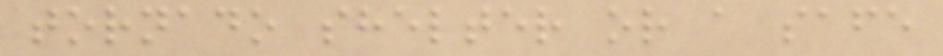tornado shelter or a safe
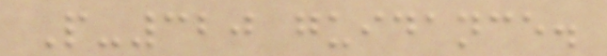P-320 guidance.
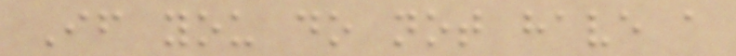If you do not have a
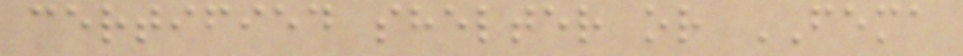certified shelter or FEMA
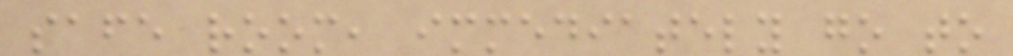safe room, immediately go to
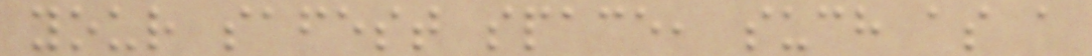your safest space, such as a
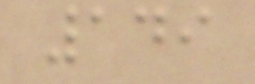149
